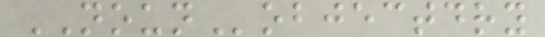NOUNobjectdry
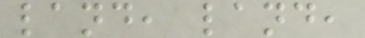land, land,
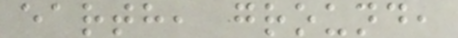earth, ground,
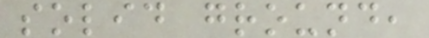solid ground,
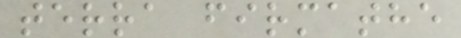terra firmathe
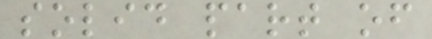solid part of
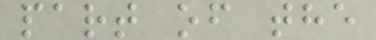part of the
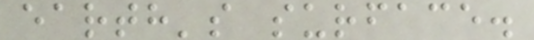earth's surface.
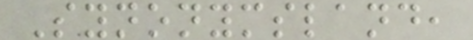Synonymsland,
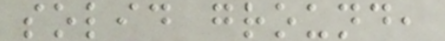solid ground,
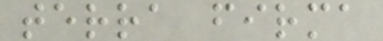terra firma
